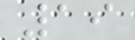19
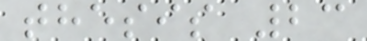thesis 23
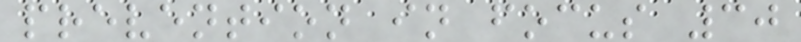prevention in focus 30
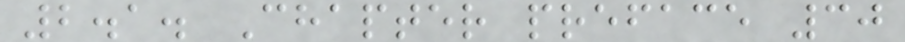2.1. Chapter preface 30
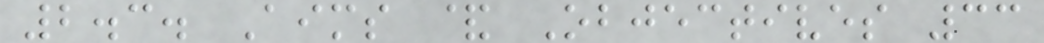2.3. Aims & Objectives 33
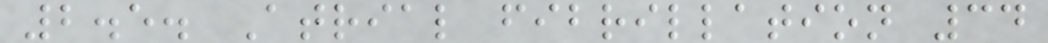2.5. Atrial fibrillation 34
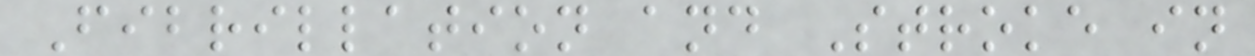Fibrillation and Stroke in
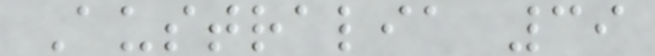Australia 39
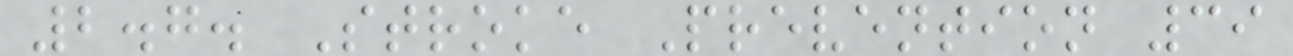2.7. Stroke Prevention 39
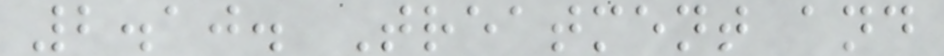2.10. Treatment and
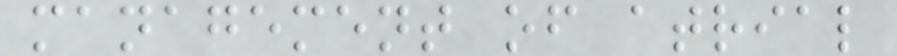management of atrial
